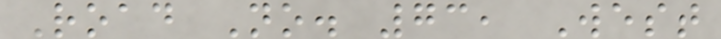Road No. 73, West
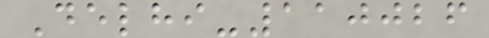Delhi-110026
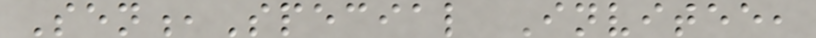Sen,Special Invitee,
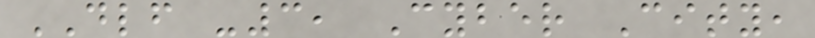DLF -3, Cyber City,
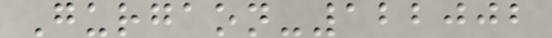Gurgaon-122002
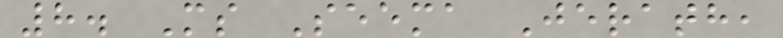8. Ms Seema Jerath,
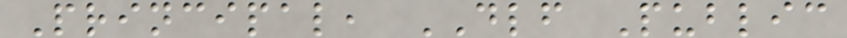Principal, DLF Public
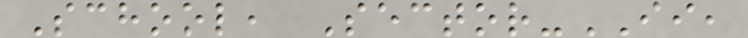School, Sector-II,
